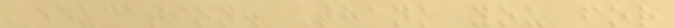Education. Thank you for
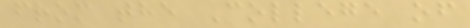from the College of
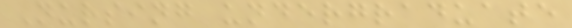Nursing undergraduate
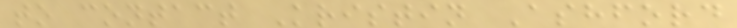to contact Kristin Ashford
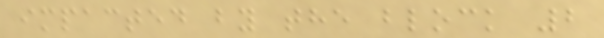impacted by the block 2
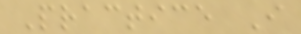Practice I
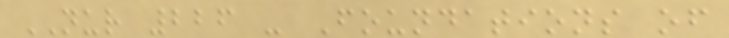NUR 226 - Foundations of
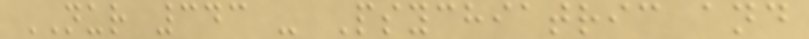NUR 343 - Psychiatric and
